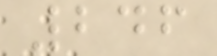246
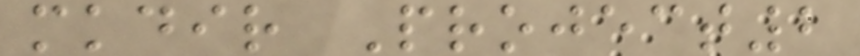mkdir Project2
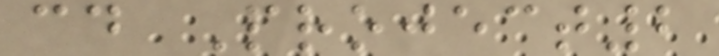cd Project2
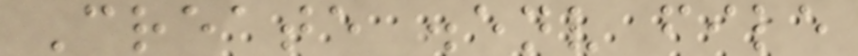Create .env file
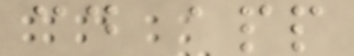cd app
